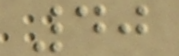40
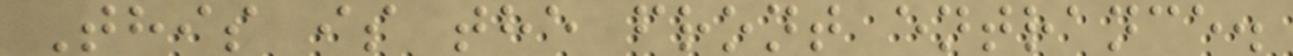This is the front entrance.
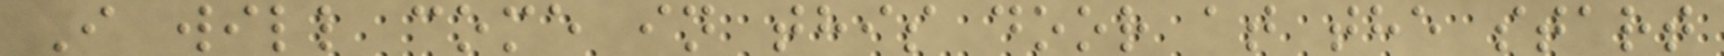I will come in this door at the start
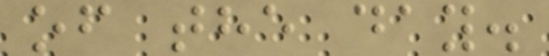of the day.
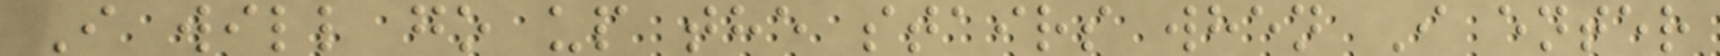I will go up the stairs when I enter
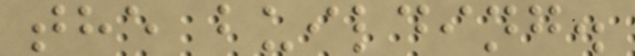the building.
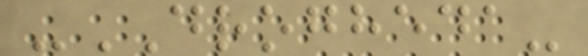-DROGHEDA-
